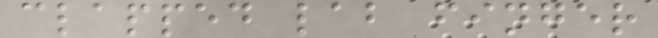clapped lab finger
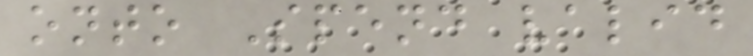onto Spend valid
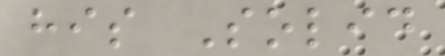his Solid
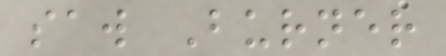saw Burner
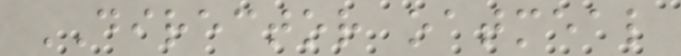DIRECTOR oatmeal
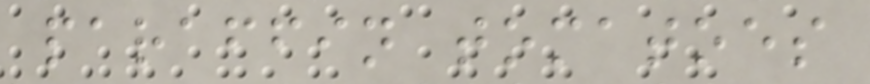paraffin tomatoes
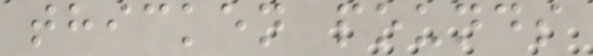thicken pounds
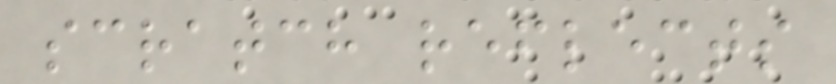scratch reflects
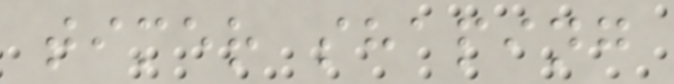timer shaping
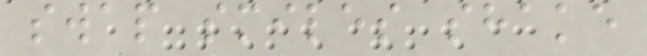swap smiles shake
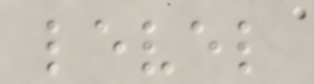level
